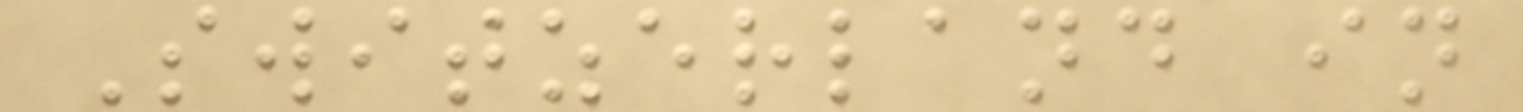Switzerland in
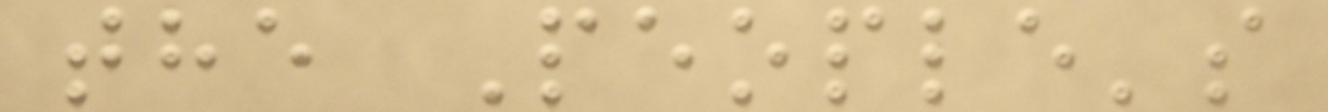the People's
